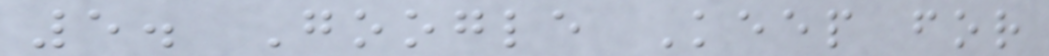5. Google Keep for
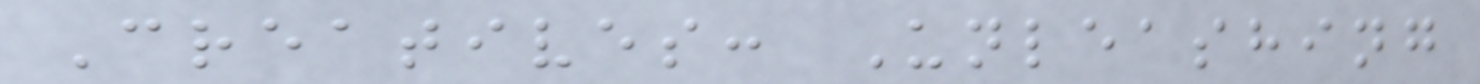Creatives: Unleashing
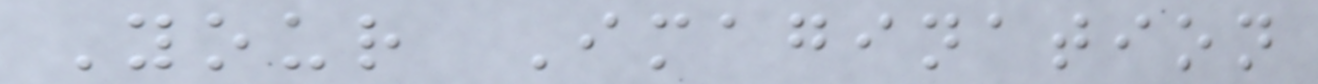Your Imagination
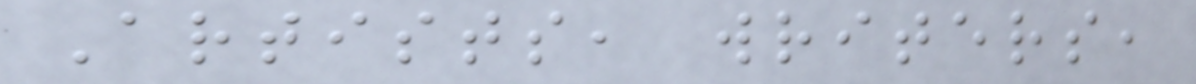Artists, writers,
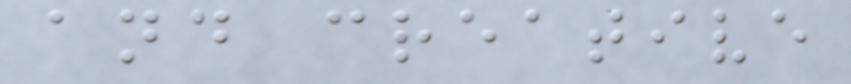and creative
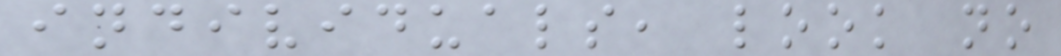individuals, look no
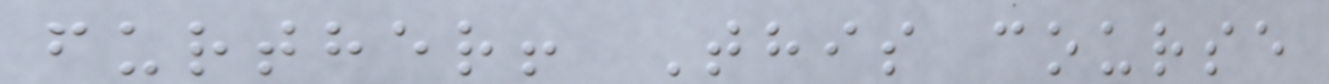further! This course
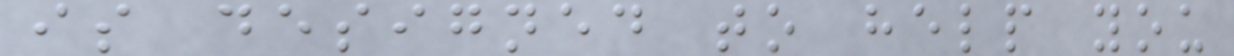is designed to help you
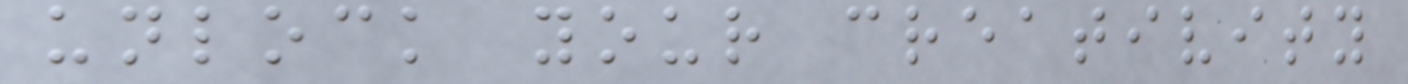unlock your creativity
